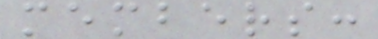members:
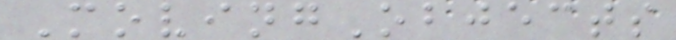MovingObjects
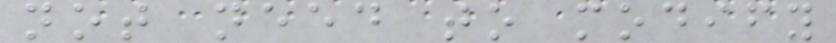not need to modify
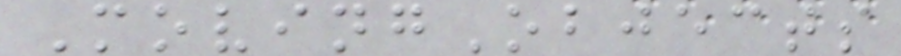MovingObjects
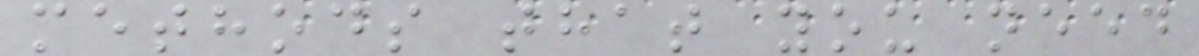methods that you need
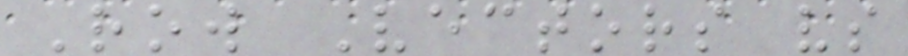Row Vectors vs
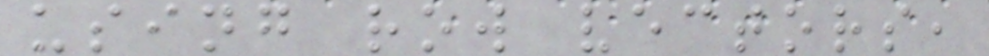using row vectors,
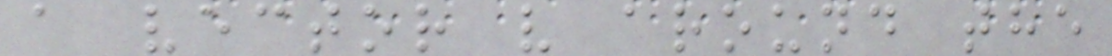a vector v around the
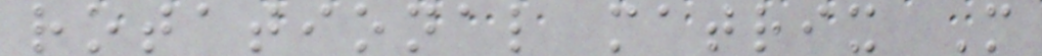rotational matrix M
